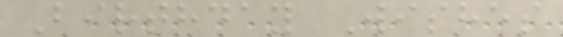Birthday Wishes
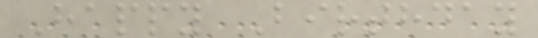Happy Birthday
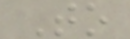To
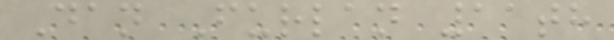Dan Furlan 11th
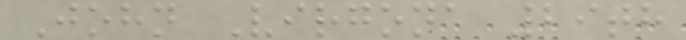John Virgona 29th
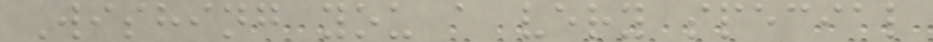Wishing you a very special
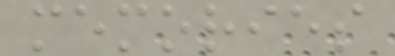memories
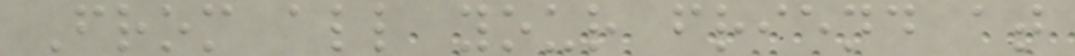From all your friend at
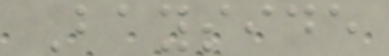Bayside
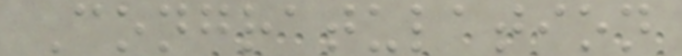Congratulation
